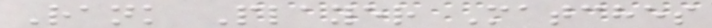Rank Player Matches
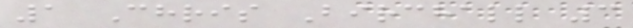1 Chris Birchall 3
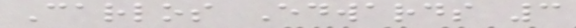Carlos Edwards 3
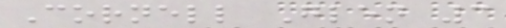Cornell Glen 3
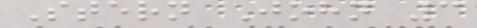Stern John 3
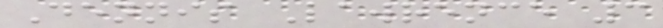Dennis Lawrence 3
